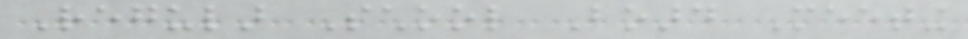Regular School Board Meeting
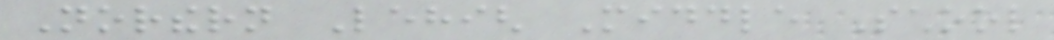Northern Lehigh Middle School
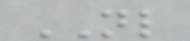NL
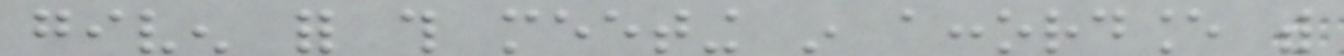given for this meeting in accordance with
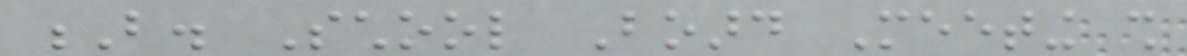B. School Board Meeting shall
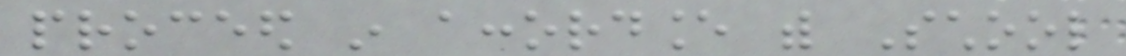proceed in accordance with School
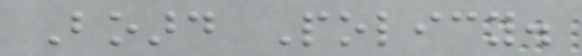Board Policy.
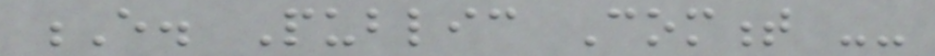E. Public Comment --
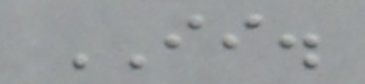II.
